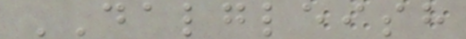DALGLEISH
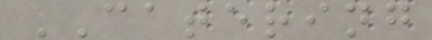CATERING
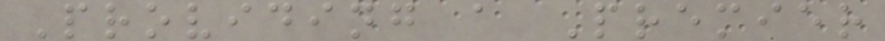Providing a Premier
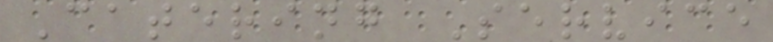Catering Service
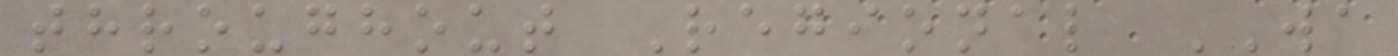throughout Regional WA
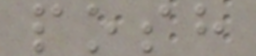posh
